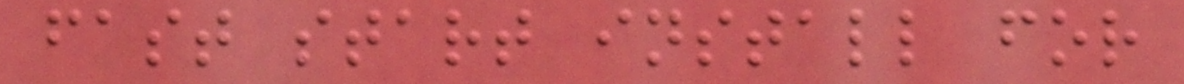fast start install for
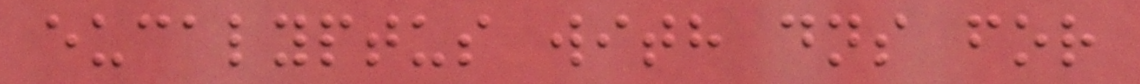eucalyptus with dns for
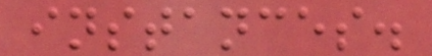instances.
